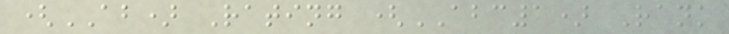(AB) Rating (ABC1) Rank
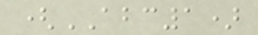(ABC1)
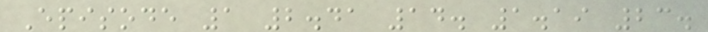Episode 1 2.41 14. 1.19 23.
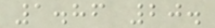1.86 20.
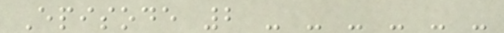Episode 2 - - - - - -
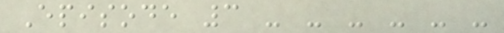Episode 3 - - - - - -
